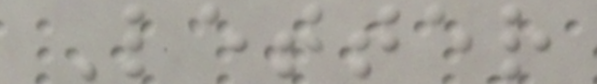Letter
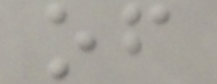of
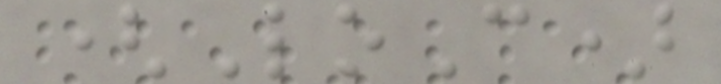(LoC)
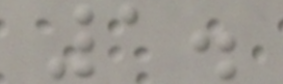1.
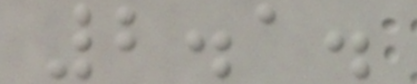2.1.
